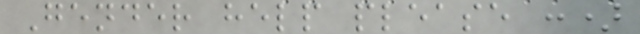Gender help please :)
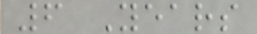6 Years
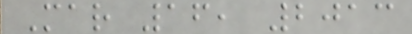Mar 16, 2013
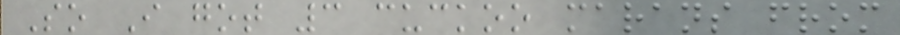So I got 3 cuckoo marans from
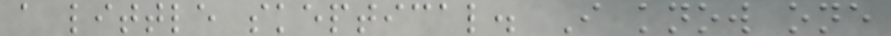a little skeptical. I know one
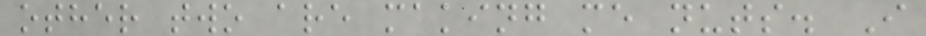other two are making me nuts. I
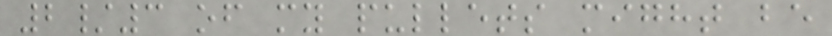2/3 of my pullets might be
